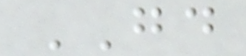GD
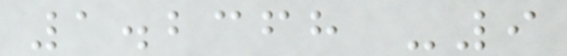1.2368 -9
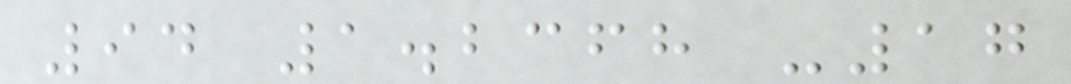94 1.2368 -17
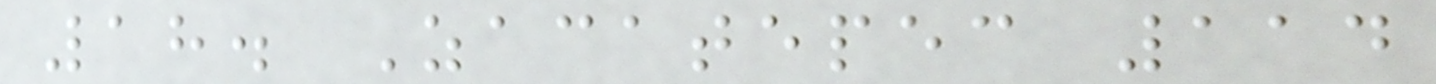18. Zacatepec 114
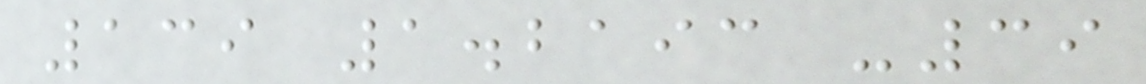139 1.2193 -39
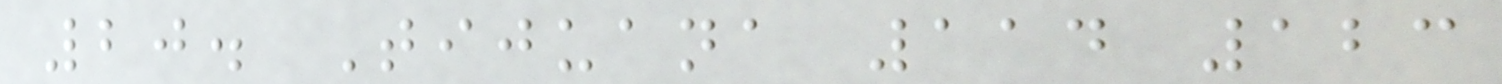20. Tijuana 114 123
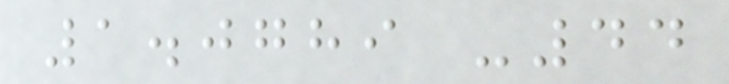1.0789 -44
